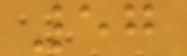57
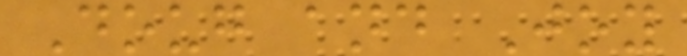Doug and Joy
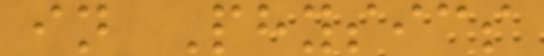in Physics
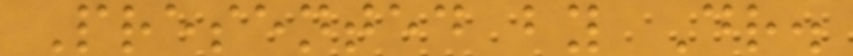Presented by Dr.
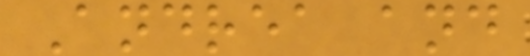Andrea and
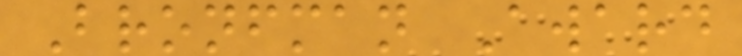Bronfman Award
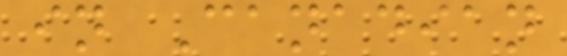in Canadian
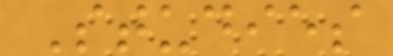Studies
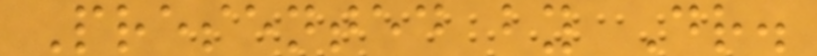Presented by Dr.
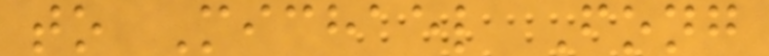to Michael Fong
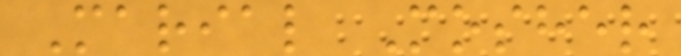Marial Mosher
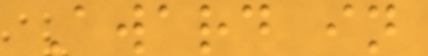Award in
